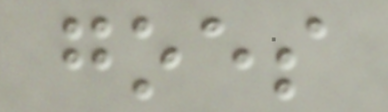goes
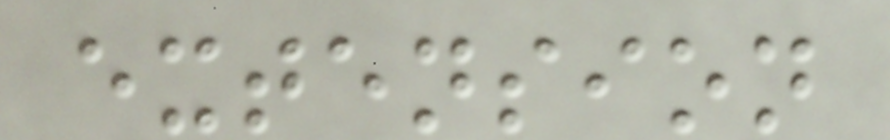extension
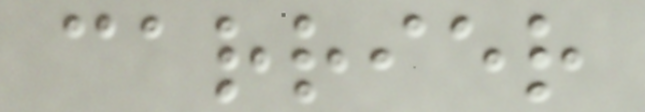carrier
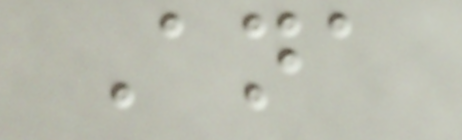Ana
